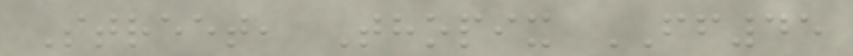Street, Thopix FF45
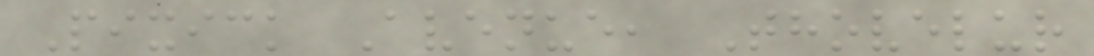Pixick Avenue, Thovelur
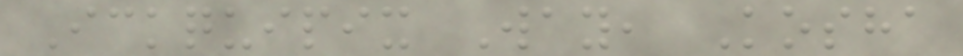Ickquipix Way, Kosha
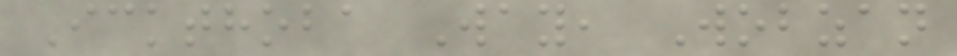Ickthoba Way, Wobzan
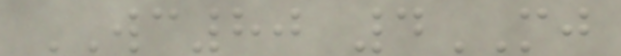WC80 4MJ
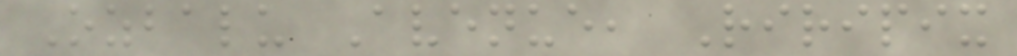Ozbalu Avenue, Riripix
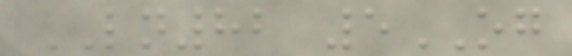LN82 5OG
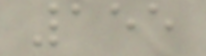155
